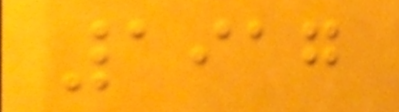1917
